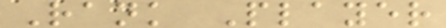Rank Player
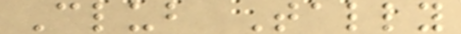Club Tally
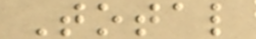Total
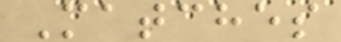Matches
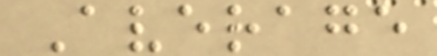Average
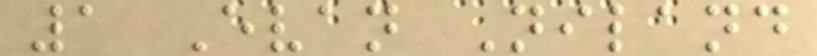1 Evan Niland
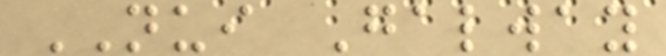NUI Galway
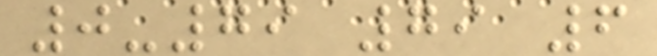0-79 79 6
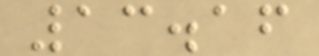13.16
